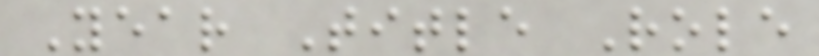Year Title Role
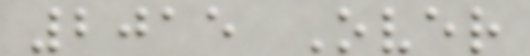2015 Over
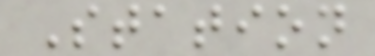Station
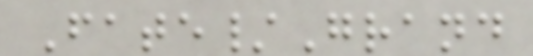Fate/Grand
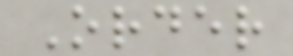Order
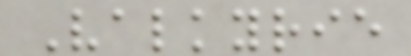Valkyrie
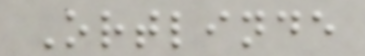Ortlinde
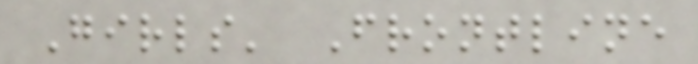Girls' Frontline
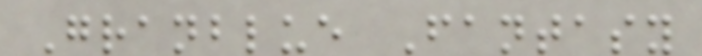Granblue Fantasy
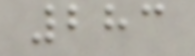283
